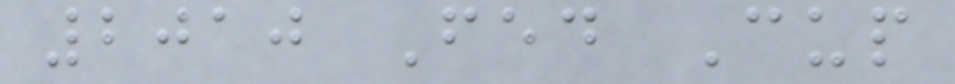2010 Fed Cup
